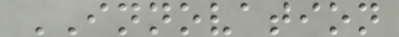INNOVATION
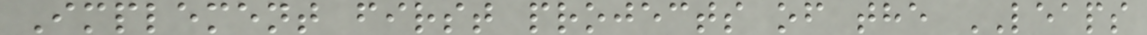Implement first projects of the LEAPS
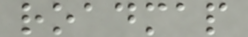roadmap
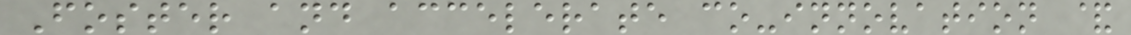Foster and accelerate co-innovation &
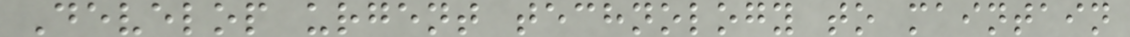Develop urgent technology to maintain
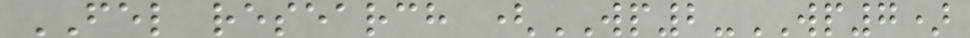FEL research (WP2-WP7)
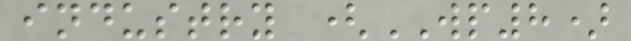industry (WP8)
